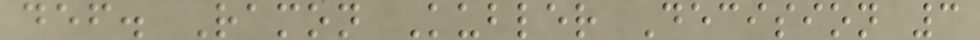def. Ramon Kubler Decision 3
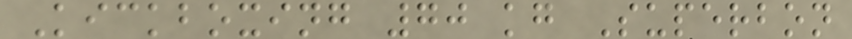Kickboxing 70 kg Superbon
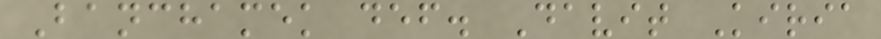Banchamek def. Davit Kiria
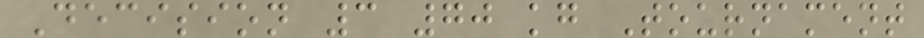Decision 3 70 kg Tournament
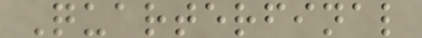Quarterfinal
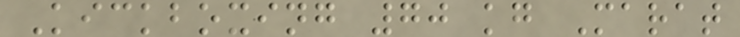Kickboxing 70 kg Marat
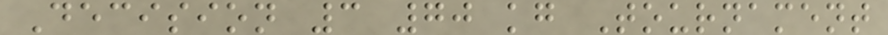Decision 3 70 kg Tournament
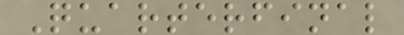Quarterfinal
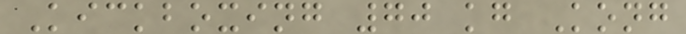Kickboxing 70 kg Kong
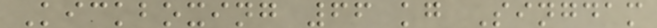Kickboxing 66 kg Singdam
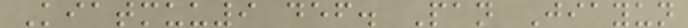Kiatmuu9 def. Pan Jiayun
